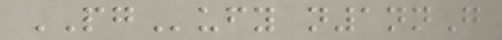PGufy n1nnG
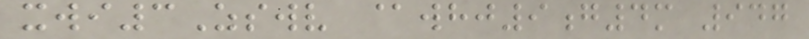xwi3Zswv @whj9g4m 947
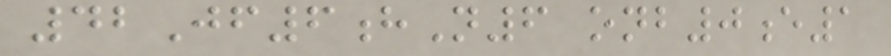42Jf6hN6 onb0e1
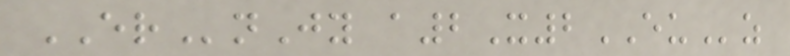ERnJy a2X2EUz
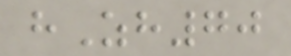hZh70
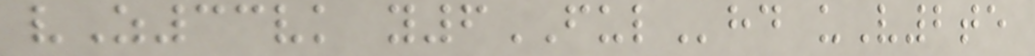vZ33vk y6FULhd uV2te
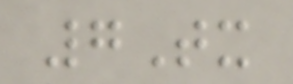7Tx
